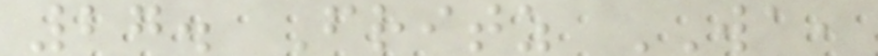27. Fritz WA,
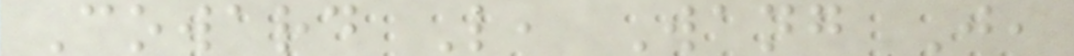Coward L, Wang J,
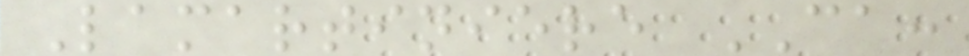Lamartiniere CA:
